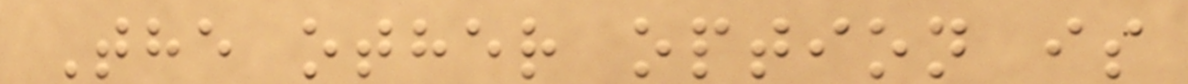The other option is
